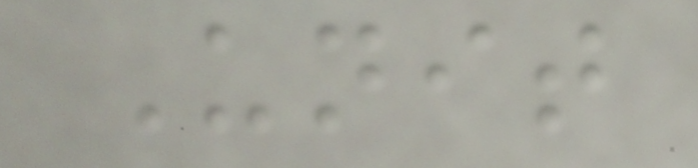Unit
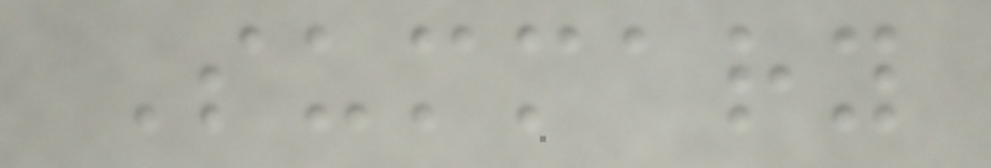Summary
